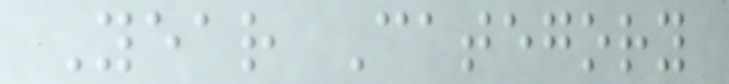Year Category
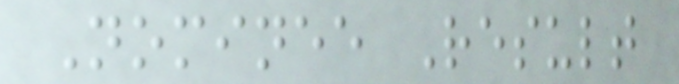Nominee Result
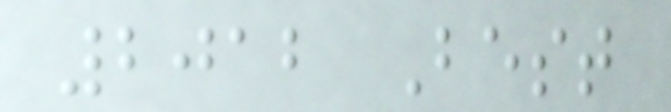2012 Best
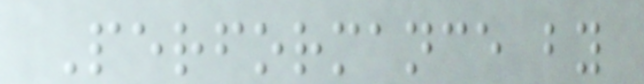Performance by
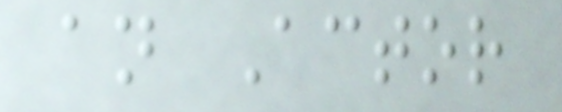an Actor
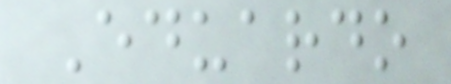Eduardo
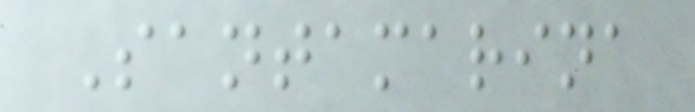Santamarina
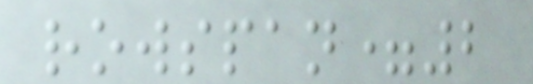rowspan=2
